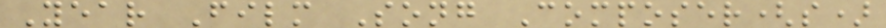Year Film Song Composer(s)
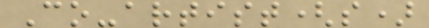Co-artist(s)
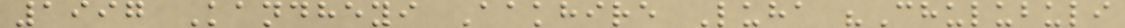1997 Kandheyi Aakhire Luha "Chulubuli
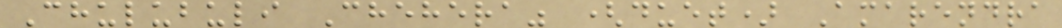Chulubuli Chehera" (duet) Amarendra
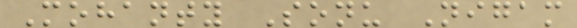Mohanty Sonu Nigam
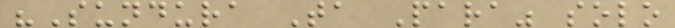"Sundura Ta Para" solo
